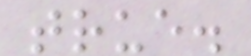true.
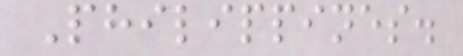Philippines.
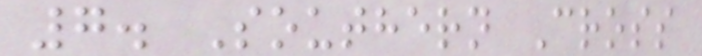7. Southern Cross
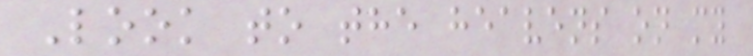Look to the heavens on my
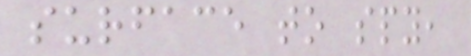surface to spy,
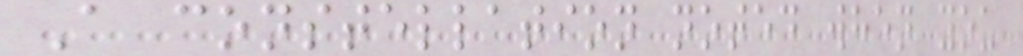A constellation noted when you
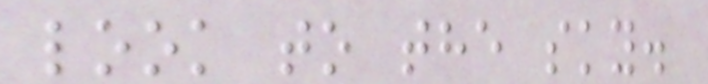look to the sky.
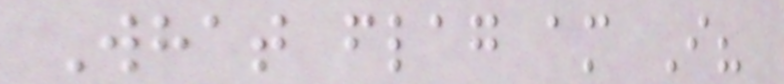What flag am I?
